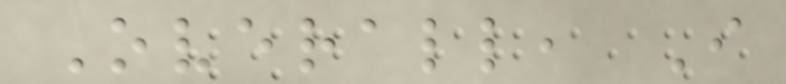Overall, I
